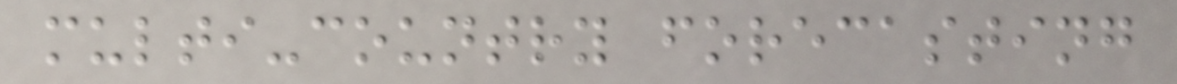multi-country forecasting
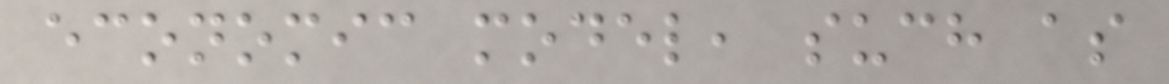economic model, such as
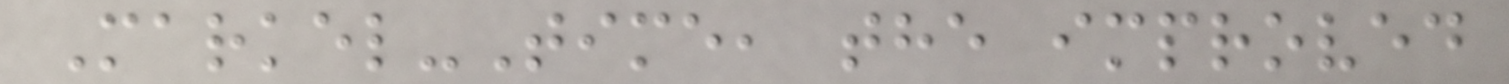Markel-Time, the improved
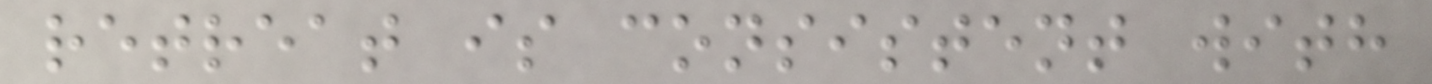retreat is consistent with
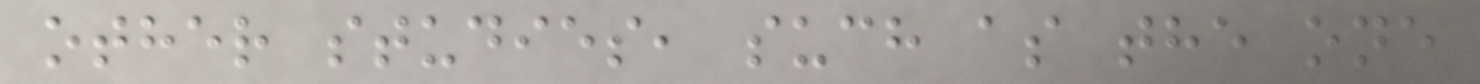other studies, such as the one
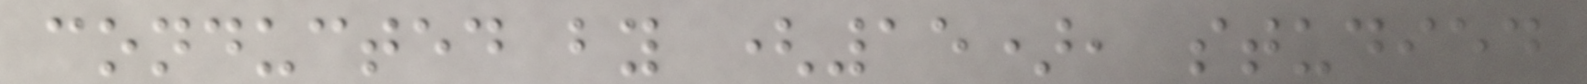conducted by (15), studied
